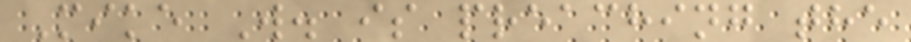Mike W. is preaching the
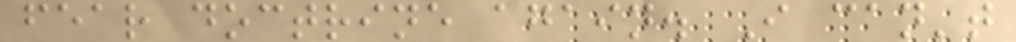fear doctrine again. I can't
